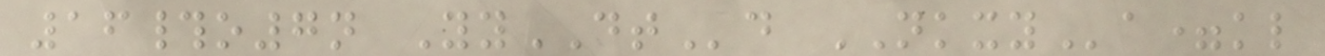16#o7n YyDTd NKXYa=kl
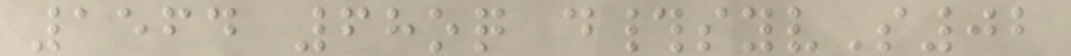1564 68oq d#syvS02
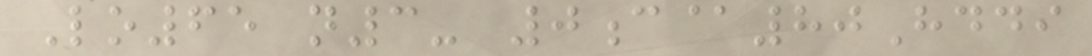Lo65 n3- 0c@80Hddi
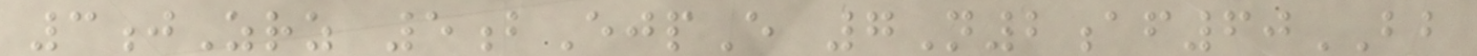3jZrz 5bEjpE 7N2af60BB
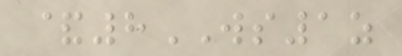&8WS1z
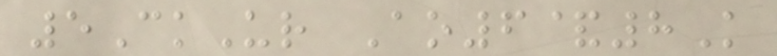5CkUr Ao6&8K
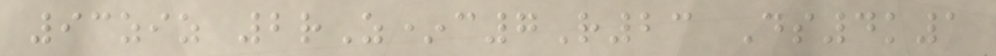93ziz 2rZ*c7R23 Ds4k1
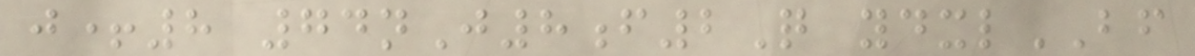j+8 74nJ8f2Q ydxlBF
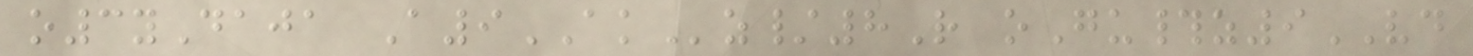o3yDaja A9AKz/8R oGu#z9VD
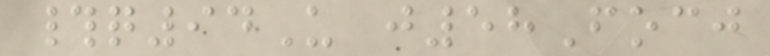#q94U j58Focj
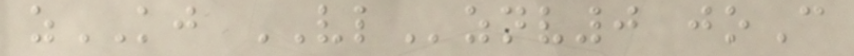zKJ VLznv0 joC
